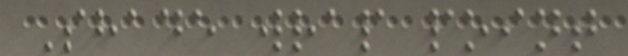Shade wrap point
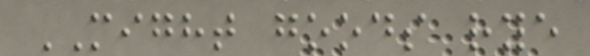MIGHT goods rye
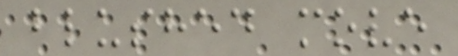blushed move
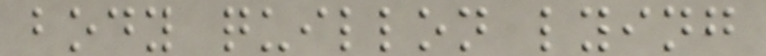body quillon lying
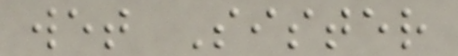wet Sister
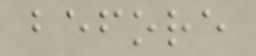before
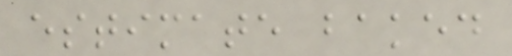estimate baked
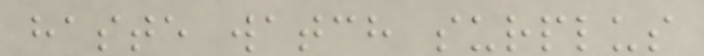haste watch surplus
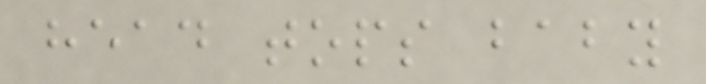head tops baby
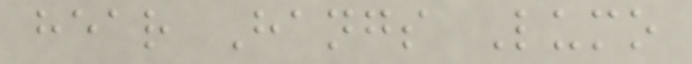hear Hangs Lumo
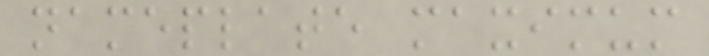nameplate maximum
